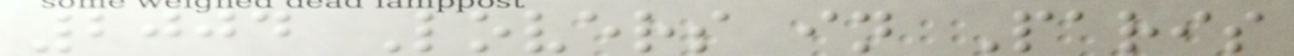2004 Lovers in Paris
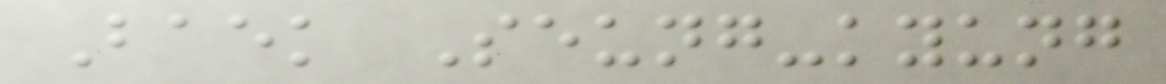Baek Seung-kyung
